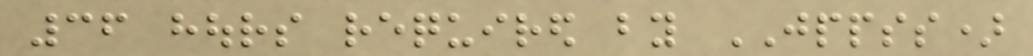36 hours required by JPPSS)
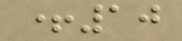+10
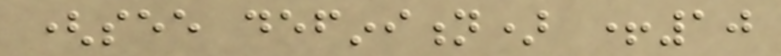(see definition) +10
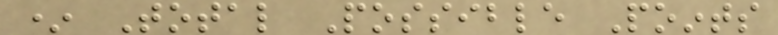* Total Possible Points
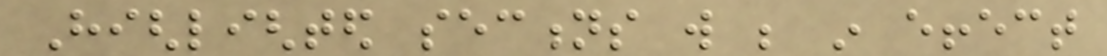Highlighted sections will be in effect
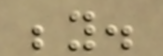beyond.
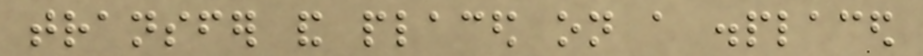transfer and placed on a displaced
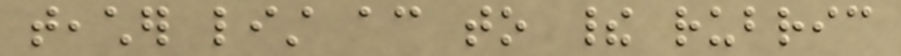teacher list according to their rubric
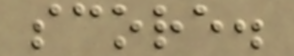score.
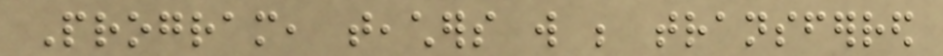Program, teachers will be transferred
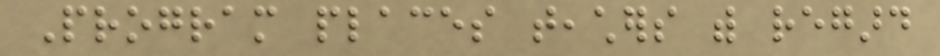Program places teachers with regard
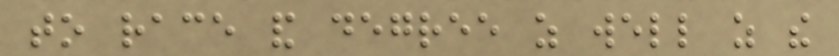to race and degree as well as the
